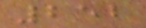252
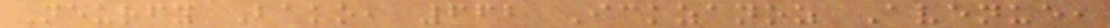Neurfy Bako, 662 Ickzanoz Avenue,
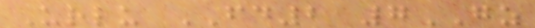Urlu FD2 7GZ
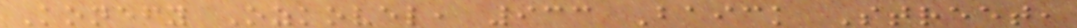Konefy Ozkovel, 933 Baick Street,
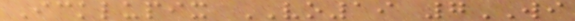Icklupix VO19 7WI
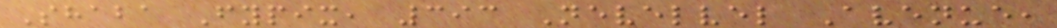Shaba Fypix, 393 Nevelvel Avenue,
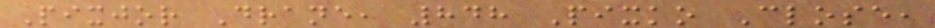Pixjor Drane, 848 Pixko Close,
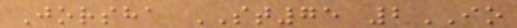Jorsha ST75 2IO
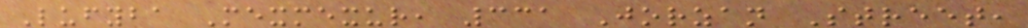Lufyba Mexmexur, 331 Jorzan Street,
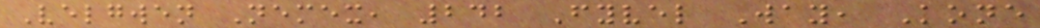Velgwen Nemex, 242 Fyvel Way, Kone
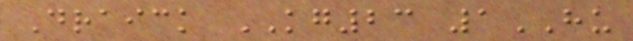Draick KG23 1HU
